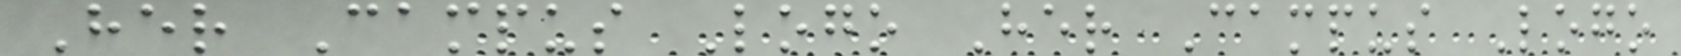Her Campus Logo Her Campus Logo
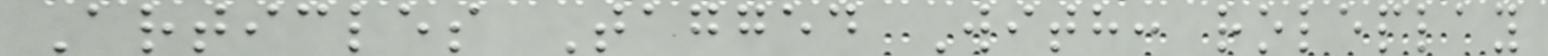Articles Tagged With: roleplay
